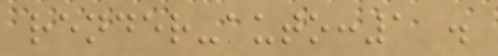render-auto:1 .
